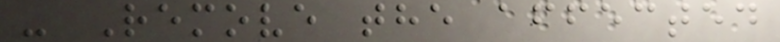- Remove the affected
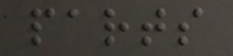parts
